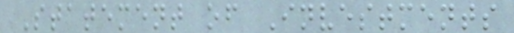Statement of Investments
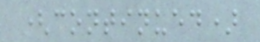(continued)
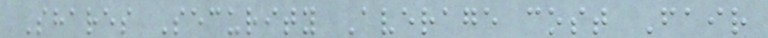Shares Security Average cost Fair
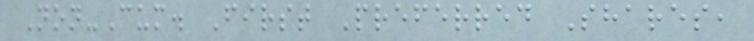Non-Cum. First Preferred Shares,
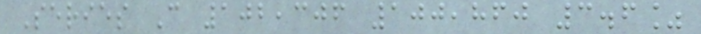Series C 102,306 100,860 3.6%
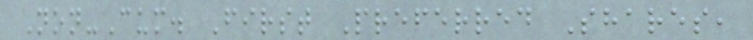Non-Cum. First Preferred Shares,
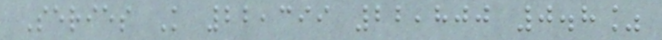Series K 22,399 22,800 0.8%
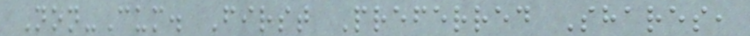Non-Cum. First Preferred Shares,
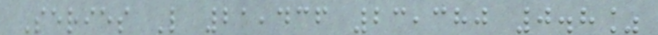Series L 21,436 23,380 0.8%
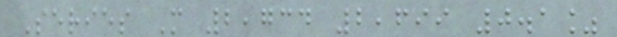Series M 2,734 2,699 0.1%
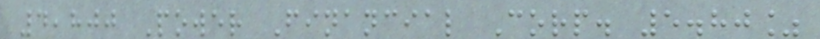4,800 Power Financial Corp. 5.80%
